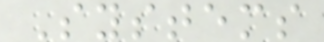Systems
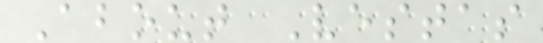About Vestas
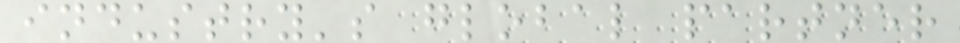industry's global partner
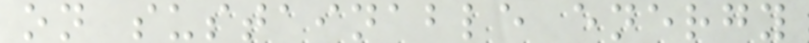on sustainable energy
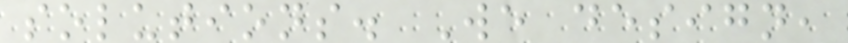solutions. We design,
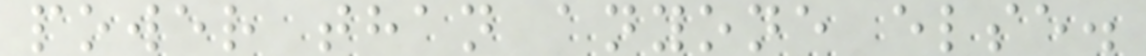power than anyone else.
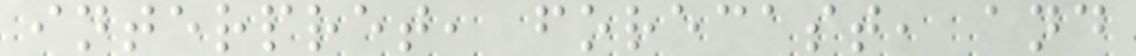interpret, forecast, and
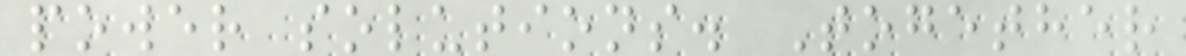power solutions. Together
